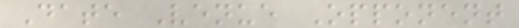Date Venue Opponent
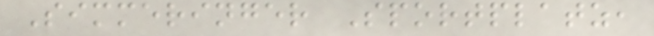Simmeringer Sportplatz,
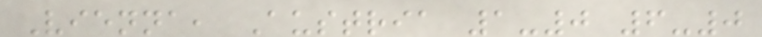Vienna, Austria 1-0 6-0
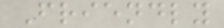Friendly
